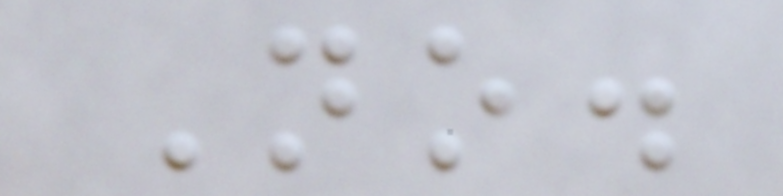No.
